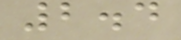2.4
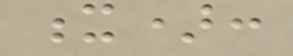x):
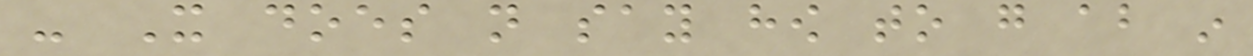- It does not say how to go about in
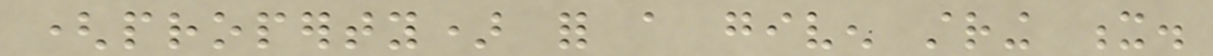(property) for a given string x.
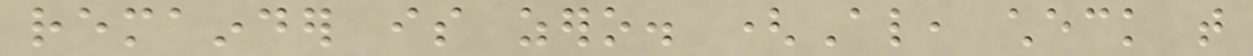remainder is zero. (Also, check that
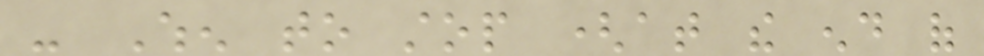- When to stop (at the end of
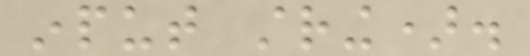input string).
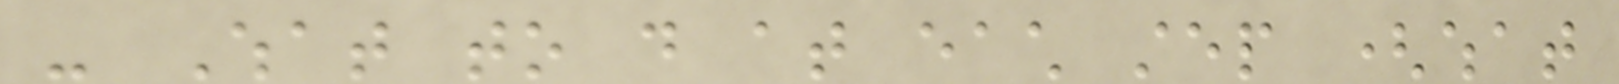- What to do at each step (what
